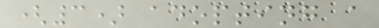(3) adopting a
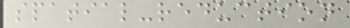spatial-reduction
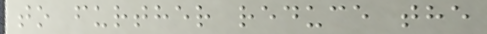to further reduce the
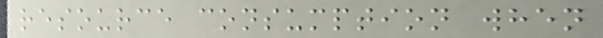resource consumption when
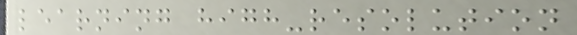learning high-resolution
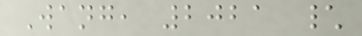Wang, 2021 \
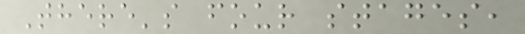There's four stages,
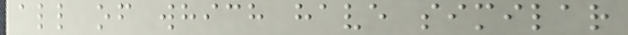all of which have similar
